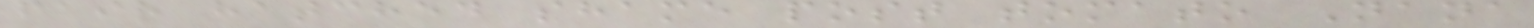fair hatched shame post tomato Nana
